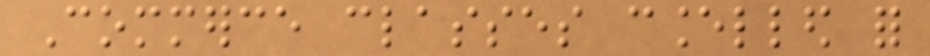Commerce classes cancelled for
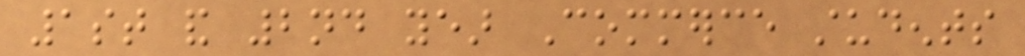1st and 2nd year Commerce students
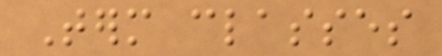Term classes
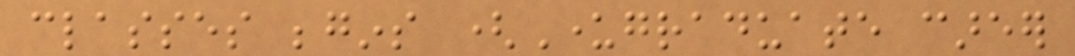classes begins (Undergraduate career
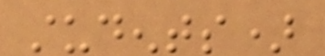students)
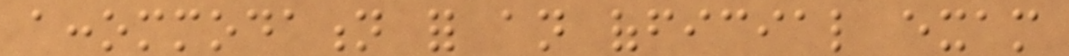accommodation for an official exam
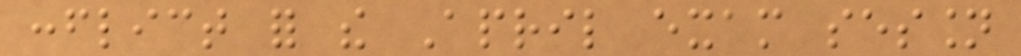conflict for the April exam session
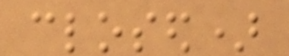closed)
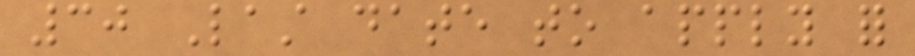30 Last date to apply for
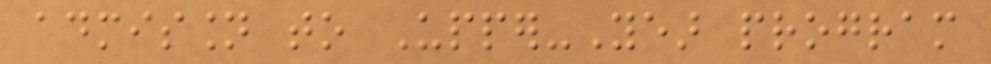admission to Upper-Year program
